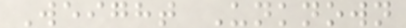Weight Unknown
